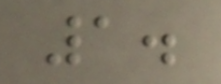1.
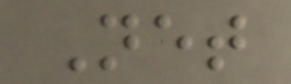Net
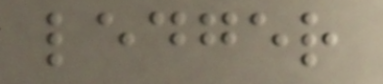ledger
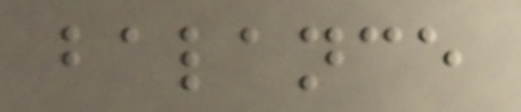balance
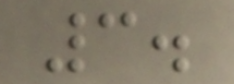3.
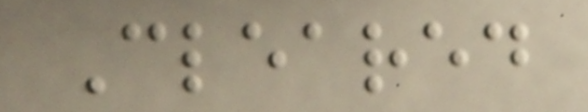Cleared
